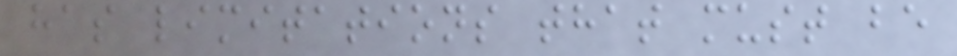has limitations that must be
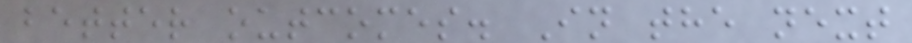better outcomes. In the next
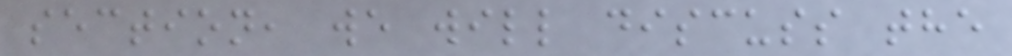section, we will discuss the
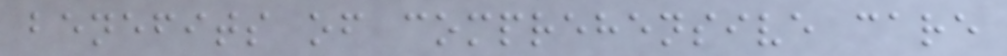benefits of comprehensive care
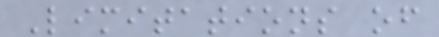Limitations of
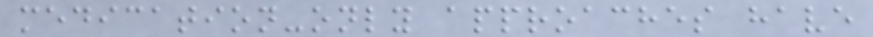medication-only approaches have
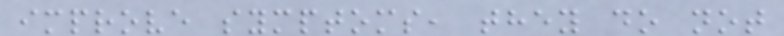improve symptoms, they do not
